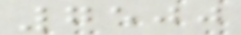7500
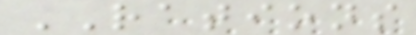RATIONS
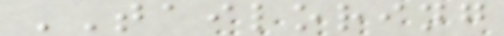TAILORING
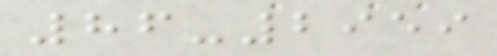86-2959
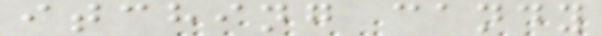itching candy
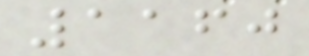1160
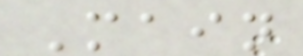Main
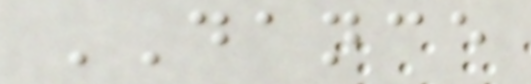DANCE
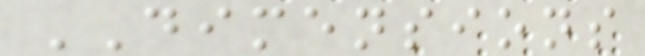DIMENSIONS
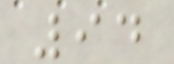94
